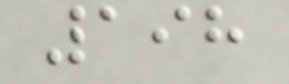198
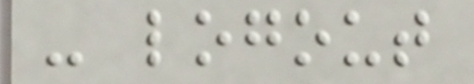- logout
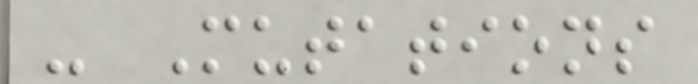- Mutations
